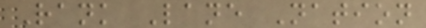Rank Lane Nation
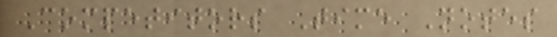Competitors Time Notes
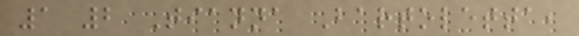1 2 Tianna Bartoletta,
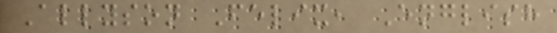Allyson Felix, English
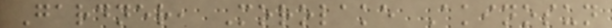Gardner, Morolake Akinosun
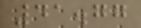41.77
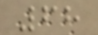68
